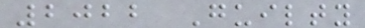2022 Guilty
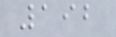192
